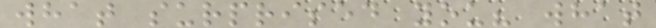what surprised you? what
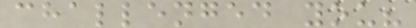challenged you?
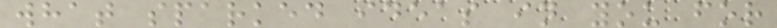what sparked ideas in you for
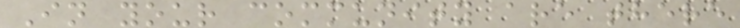In your community are there
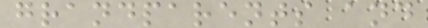grandparents and
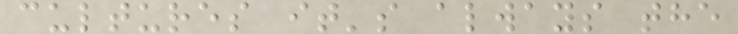cultures it's always the
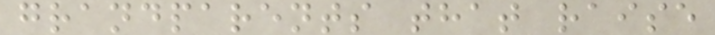grandparents that raise
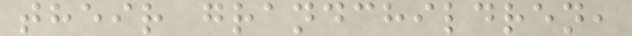their grandchildren,
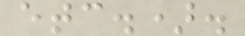etc.).
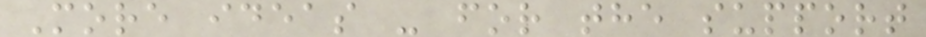More ideas - for the support
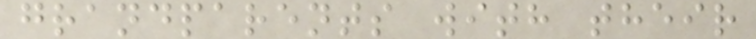grandparents with their
